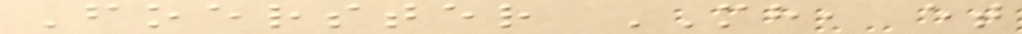Foerster MH, et
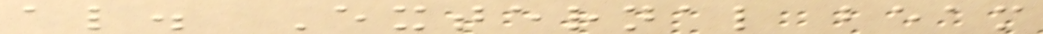al. External beam
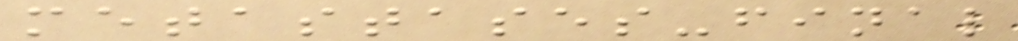metastases-final
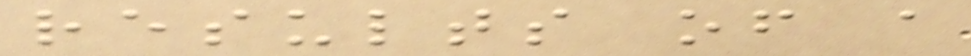results of a
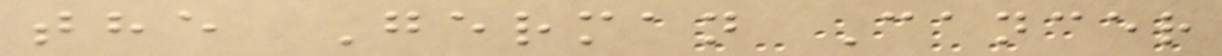the German Cancer
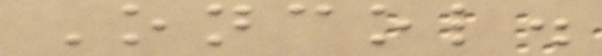Oncol.
